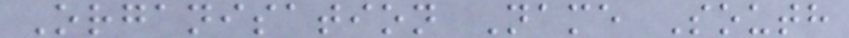Organisation Name South
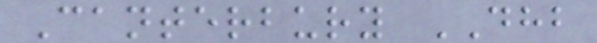Canterbury DHB
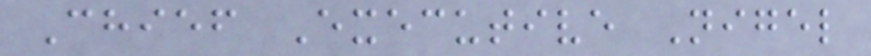Chief Executive Nigel
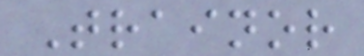Trainor
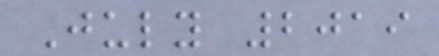July 2019
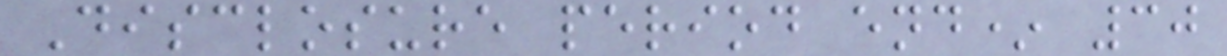Disclosure period end* 30
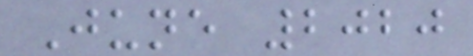June 2020
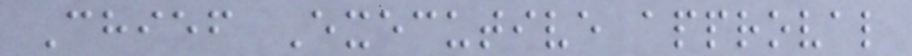Chief Executive approval
